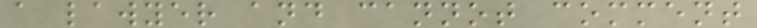a lawyer and cannot comment
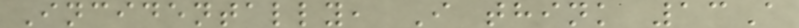Incidentally, I think 13A
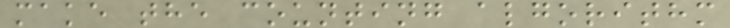make the counting algorithm
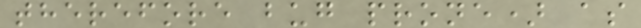therefore bug prone) as
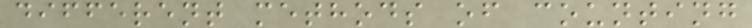different methods of counting
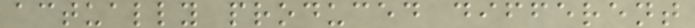actually produced different
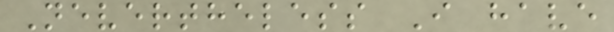Nevertheless I have
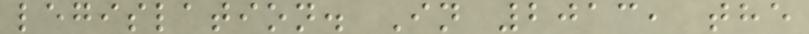legislation. In 2013, the
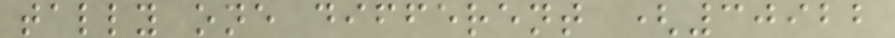tally one different (30922
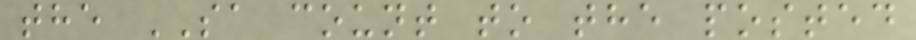the SA count to the posted
